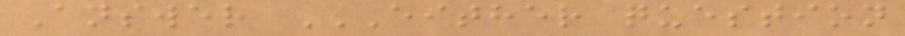Answer EITHER QUESTION
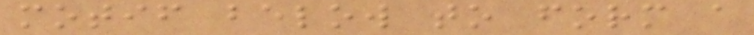motif below to form a
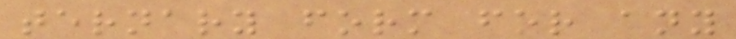ternary form for any
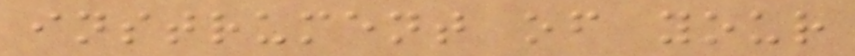instrument of your
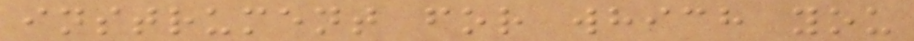instrument for which you
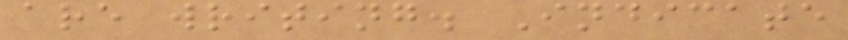are writing. Indicate
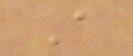A
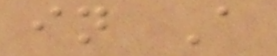in A
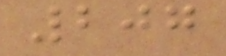207
